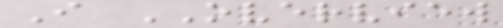I OVERVIEW
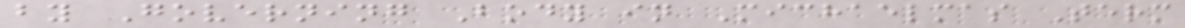by Governing Body in Michaelmas Term
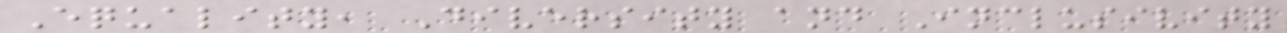Equality, Diversity and Inclusivity
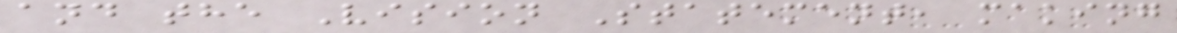and the Vision Statement, making
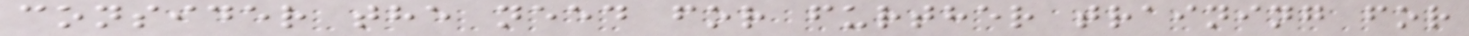consider the need for further training for
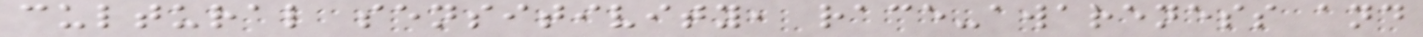cultural sensitivity, race-awareness and
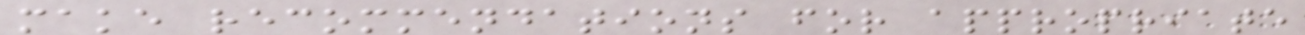make recommendations for appropriate
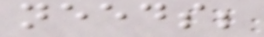needs;
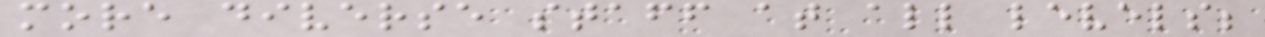more diverse staff at all levels;
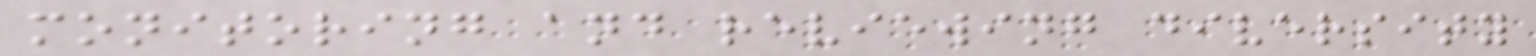monitoring and reviewing diversity
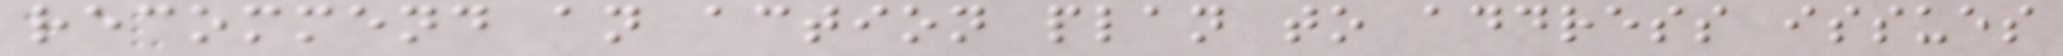recommend an action plan to address issues
